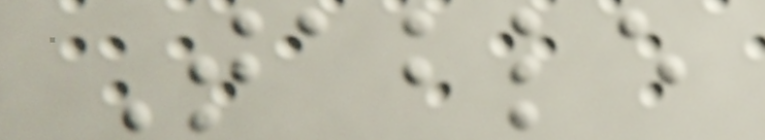Table
